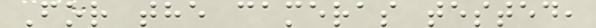For the cameras tested,
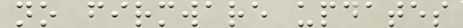no firmware updates
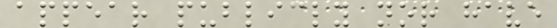appear publicly nor have
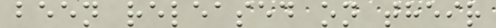been released on their
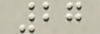27
